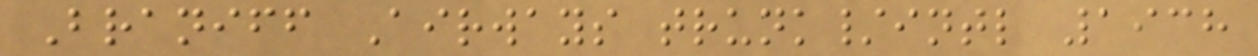Braniff Airways trunk/intl 1938
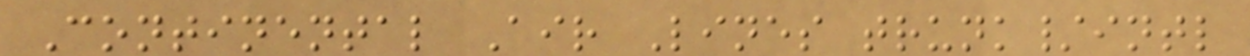Continental Air Lines trunk/intl
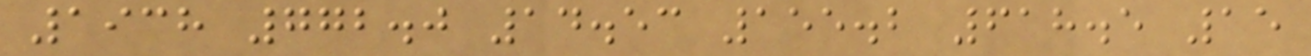1938 772.0 14.53 155.2 618.5 15
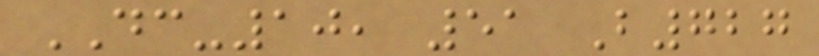DC-10, 51 B727
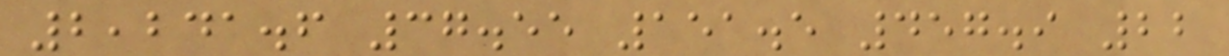2,241.6 37.55 151.5 457.9 22
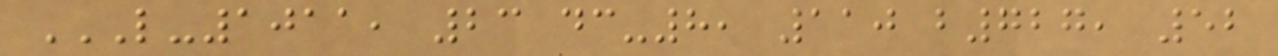L-1011, 23 DC-8, 110 B727, 52
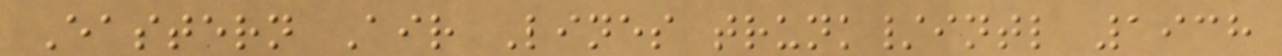Eastern Air Lines trunk/intl 1938
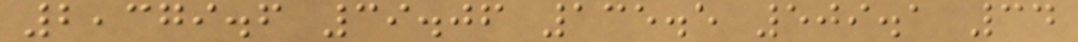2,379.6 39.06 135.5 509.1 34
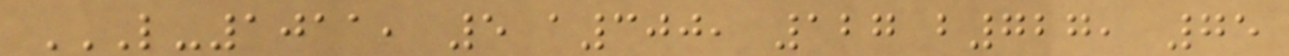L-1011, 5 A300, 127 B727, 75
